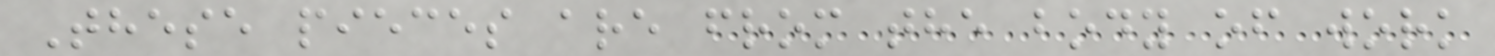These pieces are from the body of work
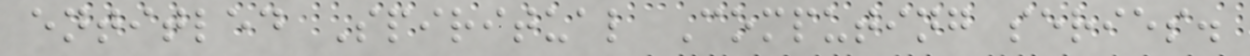entitled Spiritual Computing series.
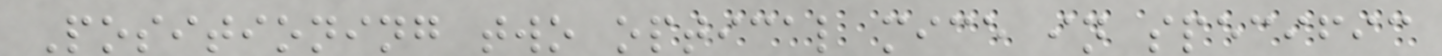Positioning two optical mice in specific
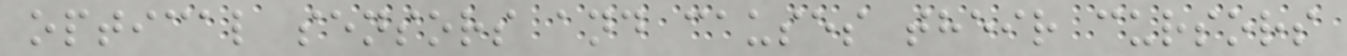optical sensors and causes their cursors
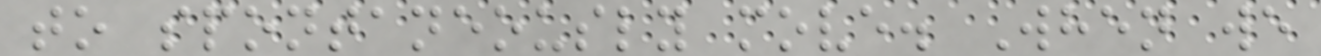to spontaneously move. When we
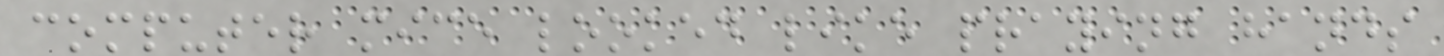computer mice looked like praying hands
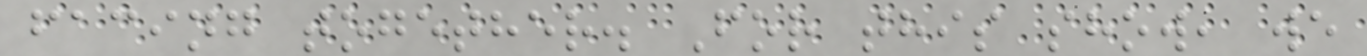facing together. For this show, we
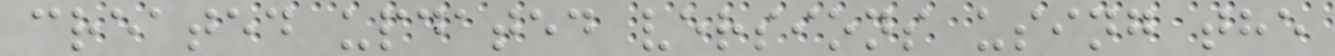created updated versions using the
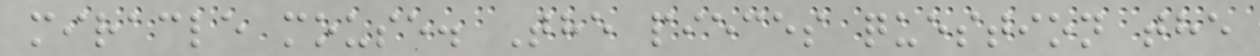miracle mouse. The pieces question the
